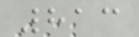813
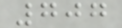707
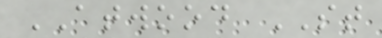ATWOOD ST
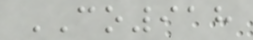CO918
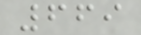669
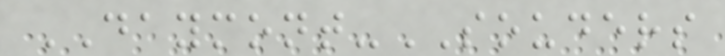DAYMONT-SOUDERS
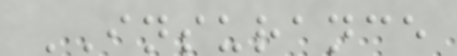INSURANCE
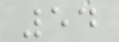54
